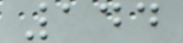144
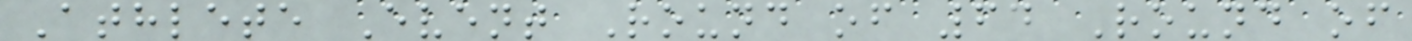Athlete Event Round of 64 Round of
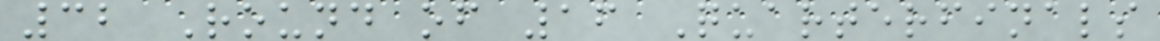32 Round of 16 Quarterfinals
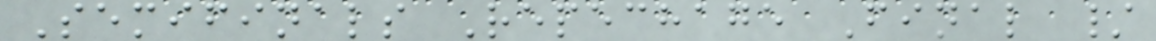Semifinals Repechage Final /
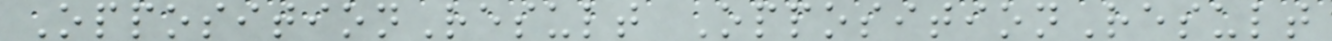OppositionResult OppositionResult
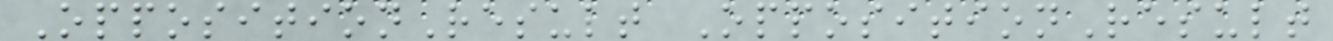OppositionResult OppositionResult
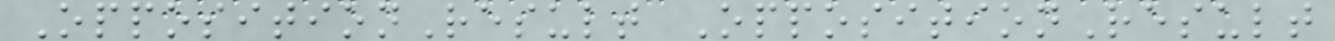OppositionResult OppositionResult
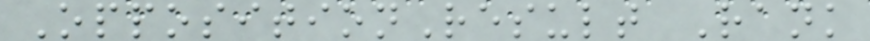OppositionResult Rank
